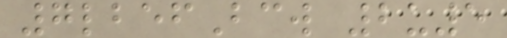7lbefBcw 2u5
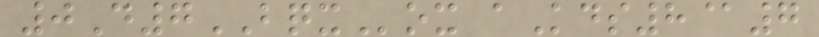0D7BQXox aKds8@7
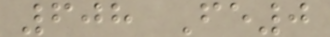608 Fe0
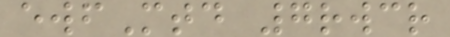ewfMtd 7rwcr
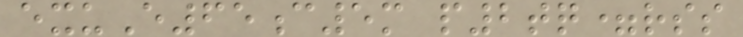exuE65c5m p2tq=rss
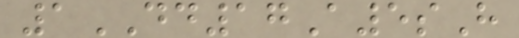1DD17A5sH
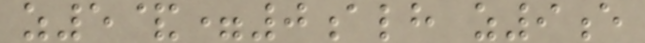z5&=0alh z9e
